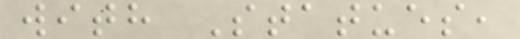with Statues,
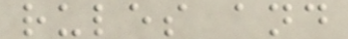rules and
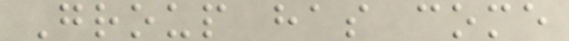Group has come
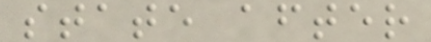state after
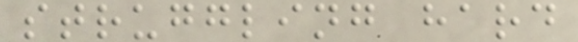struggling hard
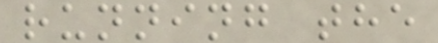running the
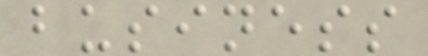business
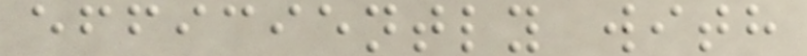efficiently with
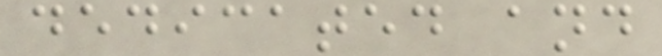dedicated and
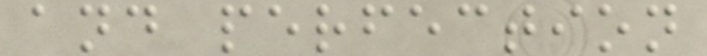and perfection
